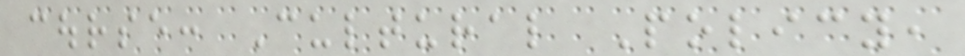course: Cultural Policy,
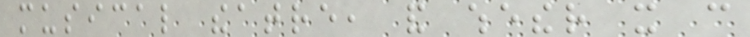musical theatre, and whether it can
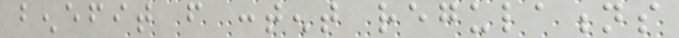benefit from content regulations
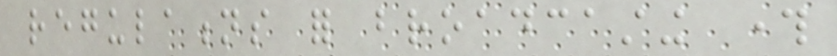regulations for broadcasting through
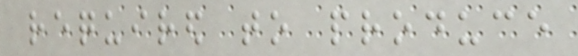required to produce
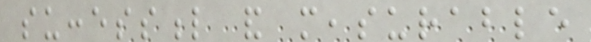successful and measurable
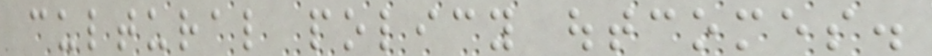cultural policy outcomes.
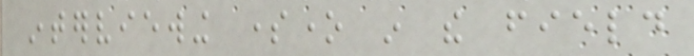interviewing someone in the field
